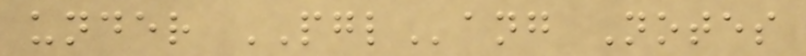under PGLang Notes
